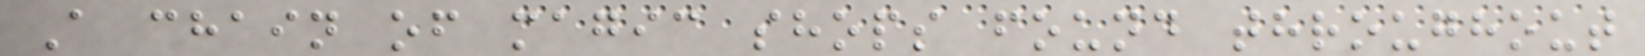A chain of magic shops found throughout
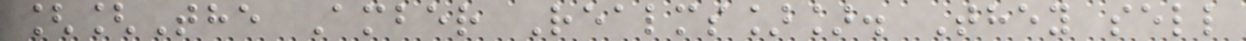[[The Amber Realms]]. They sell
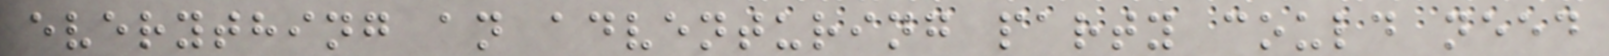everything an adventuring party could need
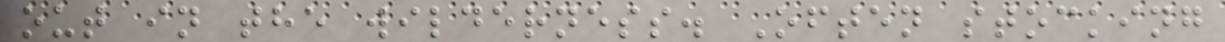out in the wilderness. Often stocking
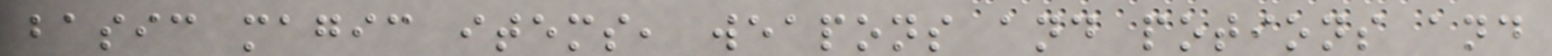basic magic items, weapons and potions and
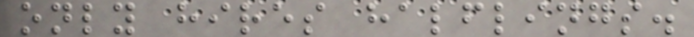only hires halflings.
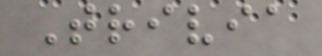Trivia
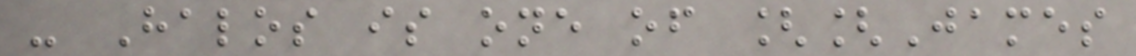- Halos is one of [[James
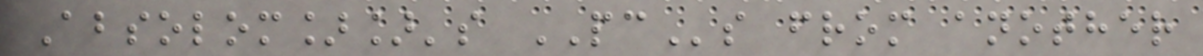Absolom]]'s PCs from another
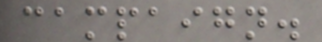campaign.
